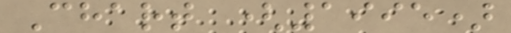Chart (1995)
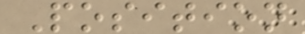Position
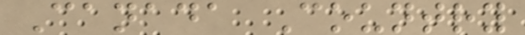Canada Country
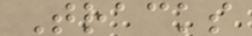Tracks
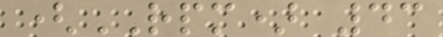(RPM) 43
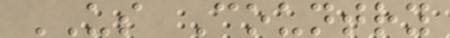US Country
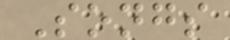Songs
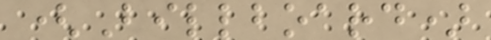(Billboard)
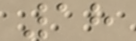18
